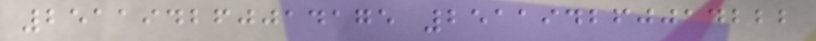251194260014175 251194260014222
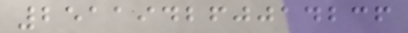251194260014236
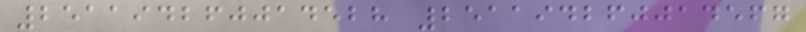251194260014528 251194260014567
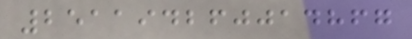251194260014867
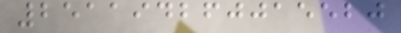251194260015520
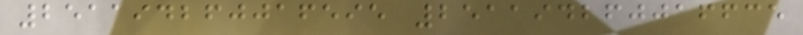251194260016595 251194260016635
